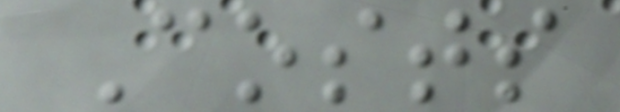Costs
